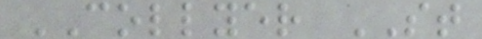COLLYER ST
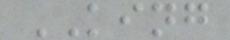KING
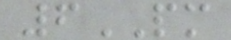6PM
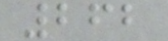262
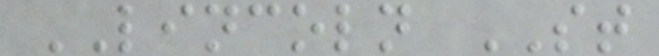LINCOLN ST
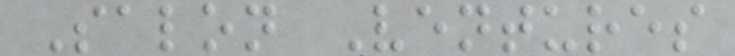Salon Ventures
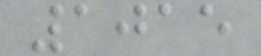1015
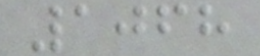1068
